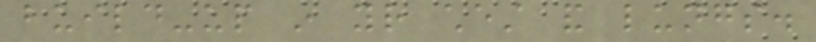build-up in your chest and lungs.
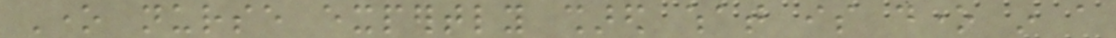One nurse expertly shared what is done in a
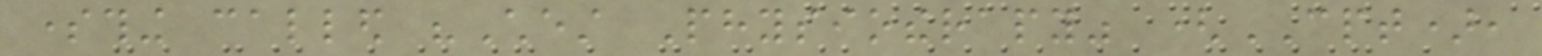something called "Chest Physiotherapy" (CPT),
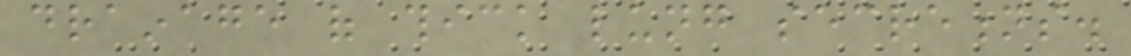drainage of thick lung secretions.
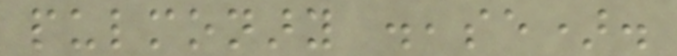pulmonary disease).
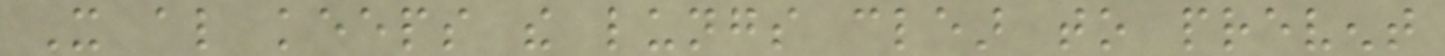It also keeps the lungs clear to prevent
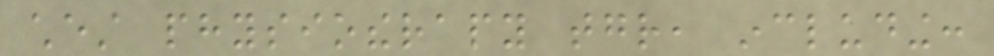chest physiotherapy together, including:
